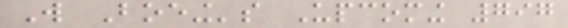Will Boeing's Upcoming 797
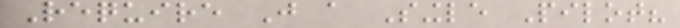Require Just a Single Pilot?
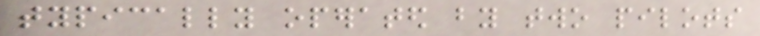typically operated by two pilots
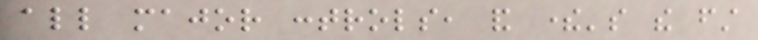all major controls, and there's the first
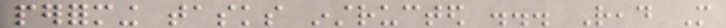performing tasks instructed ... Read More
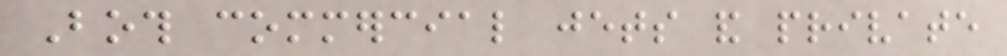Both commercial jets and private
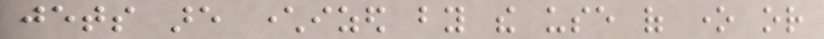jets are characterized by the use of one or
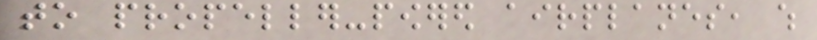to propeller-powered airplanes, which
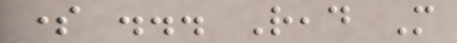some ... Read More
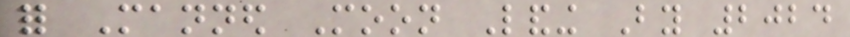for Manned Moon Landing By 2024
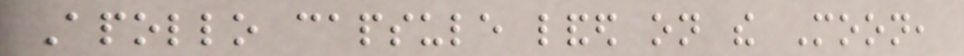Apollo capsule landed on the Moon,
